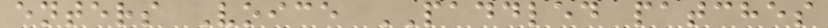enters Voice PADDLED patches
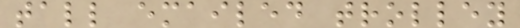tall emailed trolley
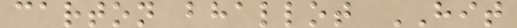carton bhallot HIT
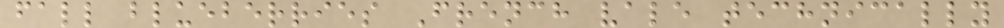fall blueberries French vale technically
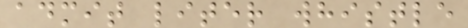admit liter whistle
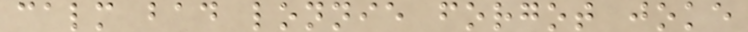calm bad lonnie forgot joke
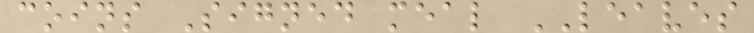coins Signed meal LEAVES
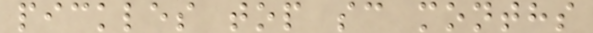pickles top sc months
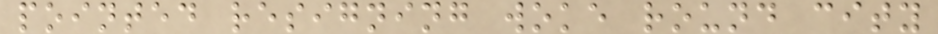pointed resigning woke round city
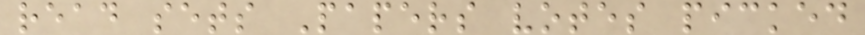read sets Papers votes picked
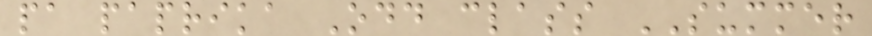pa paprika Odd class SUMMER
